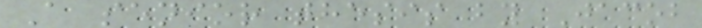A senior thesis by Jacob
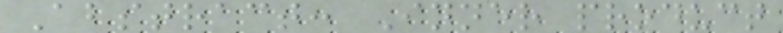Abstract: Inner product
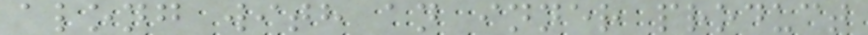along with an inner product
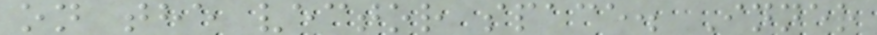on the vector space. Inner
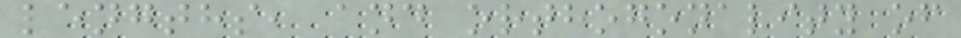lengths, and orthogonality of
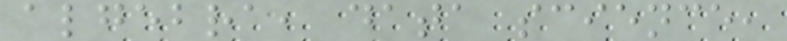algebra, data science,
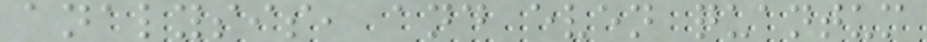analysis, and even quantum
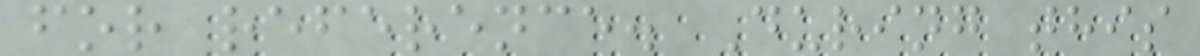for reference. During this
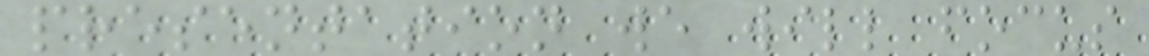presentation we will focus
